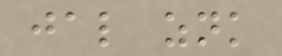jal znk
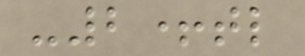-2+tl
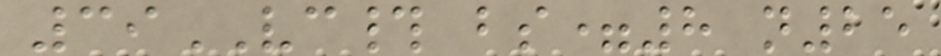39VC# bs=8 n25
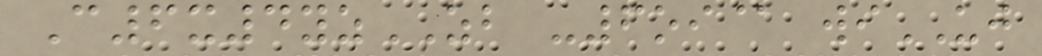C6x4yzZB -6oi@ wiUJ
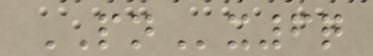PNx6q
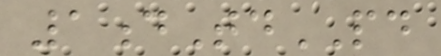1dTdPD
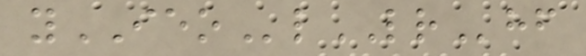yIEOlLRhf
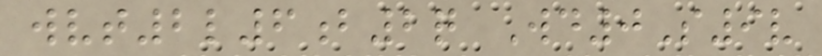wvt2l6b2q Wd0S9v
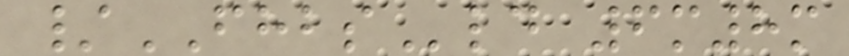/FHBSld 6m8m
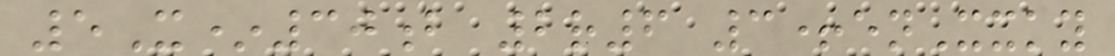5X*30b 2r6 3+enXxky
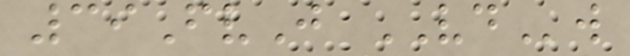39FvJ VDw
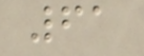61
